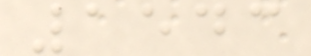1543
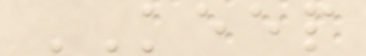KEEP
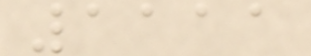1111
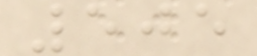505
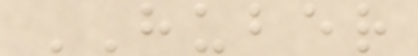HUBER
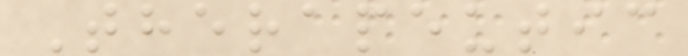Therapeutic
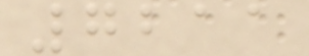7211
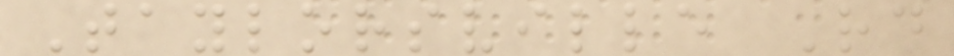Taylorsville Rd
